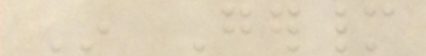In Germany
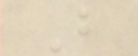But
